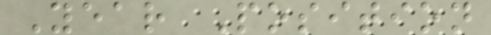Year Position
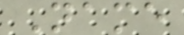Name
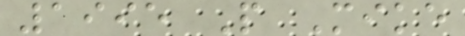1995 P Mike
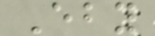Eby
